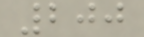200
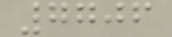7706
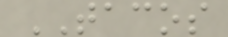TACOS
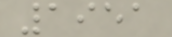1951
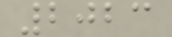2023
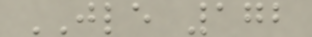JLE 172
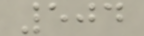504
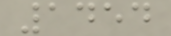1454
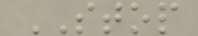STOP
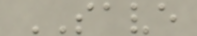SAVE
